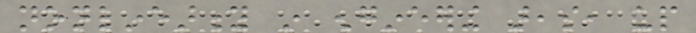nonlinearity in engineering areas, up
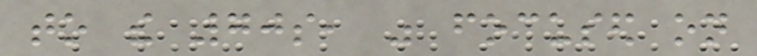to the 70s, was focused on
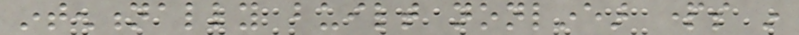intentionally built nonlinear parts in
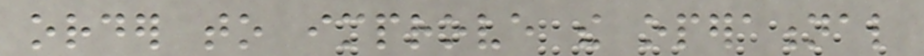order to improve the operational
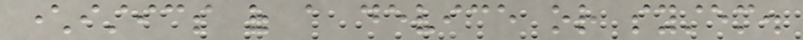characteristics of a device or system.
